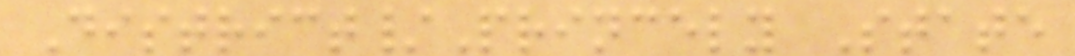District/Princely State
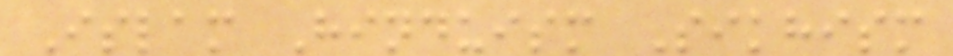Islam Hinduism Sikhism
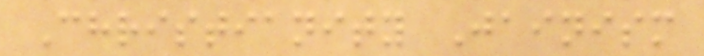Christianity Jainism
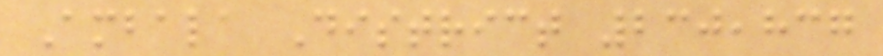Ambala District 230,837
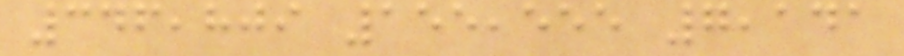346,809 155,555 7,141
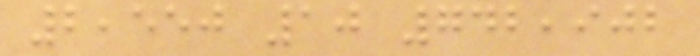2,550 10 742,902
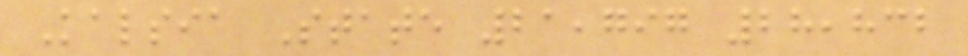Kalsia State 21,797 28,832
